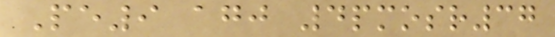Pe9 agj 4pmosr37
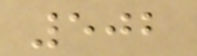502
